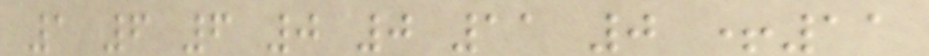1 6 6 0 0 11 0 +11
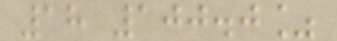18 100.0%
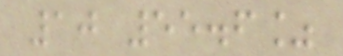10 55.6%
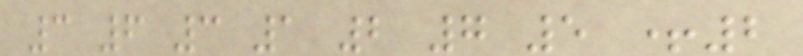3 6 3 1 2 7 5 +2
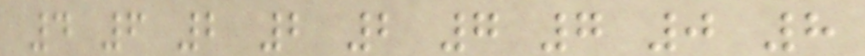4 6 2 2 2 7 7 0 8
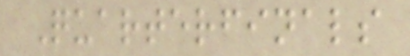Quarterfinals
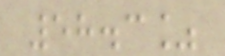58.3%
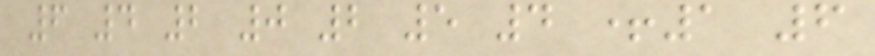6 4 2 0 2 5 4 +1 6
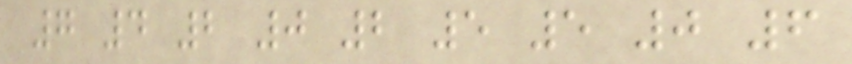7 4 2 0 2 5 5 0 6
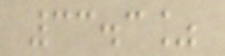33.3%
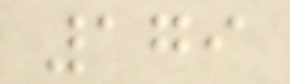179
